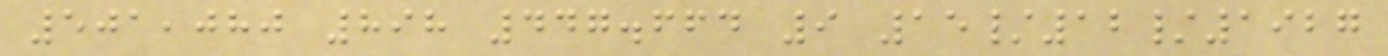501,080 898 447.664 9 15/12/1927
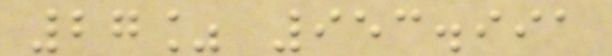27% 953.991
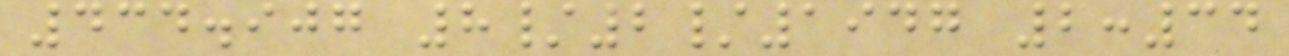434.907 8/2/1947 2:34
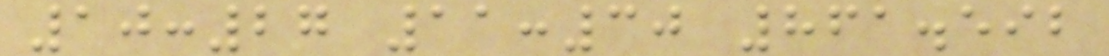10:27 11:30 861.592
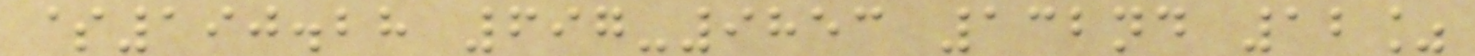$190.28 697-9853 132nd 12%
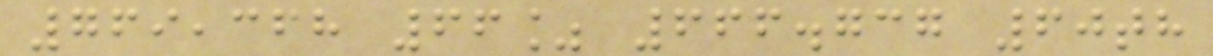769,368 66% 666.737 60th
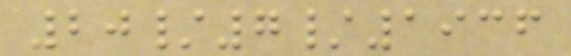20/7/1936
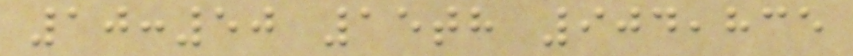10:50 15th 904,835
